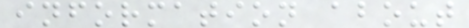information about
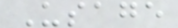Usage
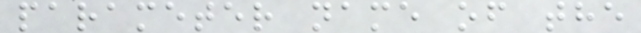parameter name of the
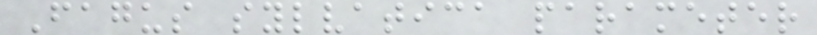Fagus sylvatica parameter
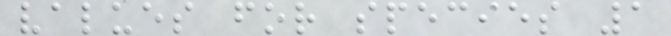values for species 1
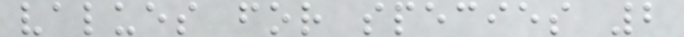values for species 2
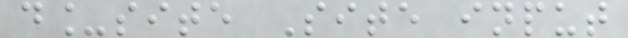d_site Site input
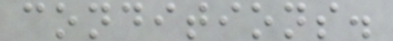conditions.
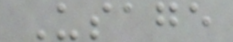Usage
